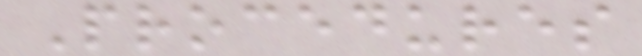Procedures
